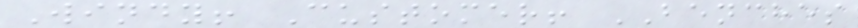Windy! Customer! BENCHES
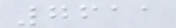7611
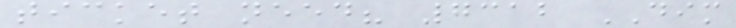ticket need? 7312 DIM
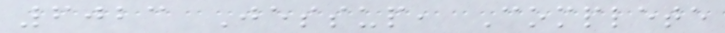6023 Jessup, Complete
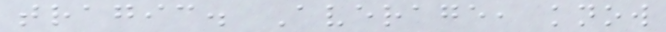tragic. Average, know
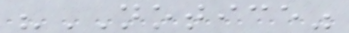"NOTICE"
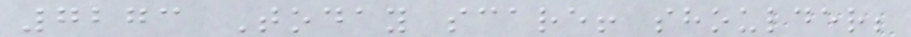7273 Today scare! shoulder;
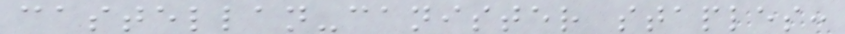castellan-canister staples:
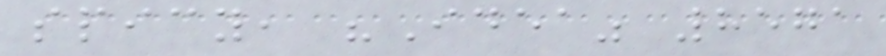spicy, "Idea" 8571
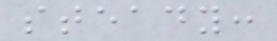steady:
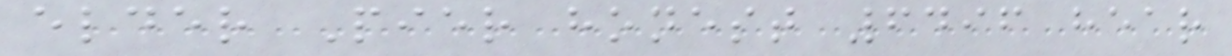elder Pier honest 6496 hear
